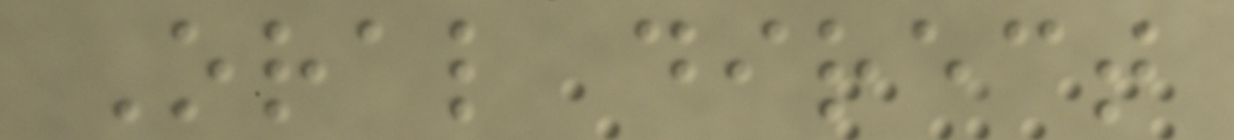Oral direct
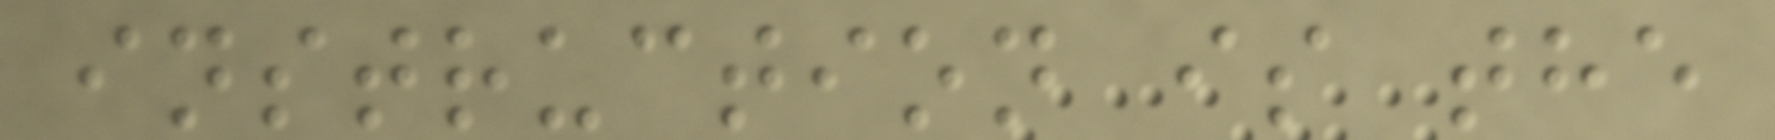instruction is the
